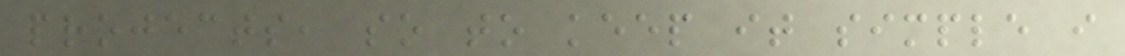projects, so to keep it simple i
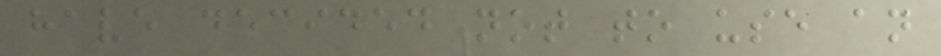have decided not to use an
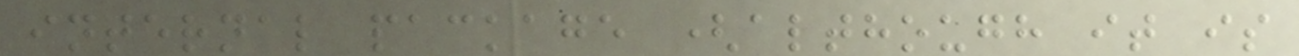internal package (although it is
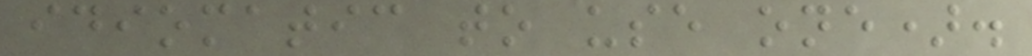idiomatic to use one).
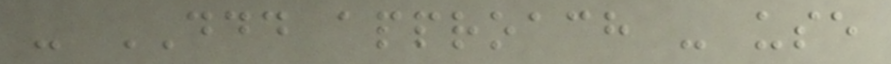- DDD approach - use
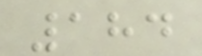184
